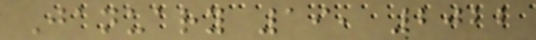January 19, 2022
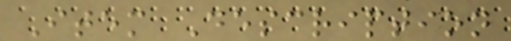Item Description
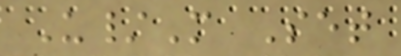U/M Set
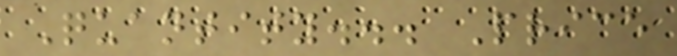Quantity... Price
